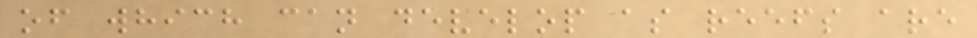of which can develop as reefs are
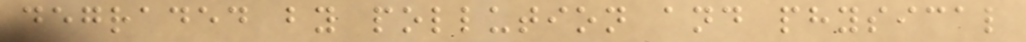degraded by pollution and physical
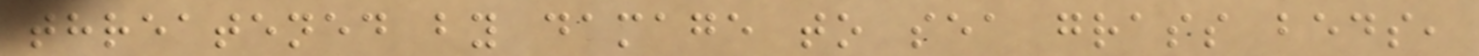threatened by damage to sea grass beds,
